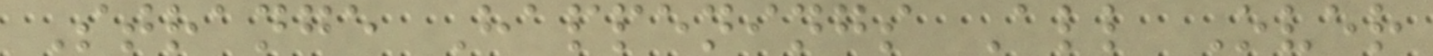Strange Happenings All Over
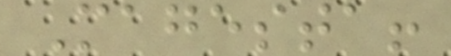Magesta!
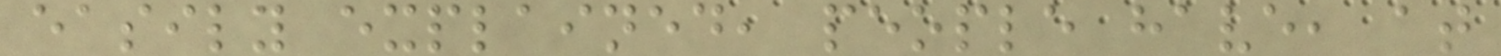easily explained, people have, at
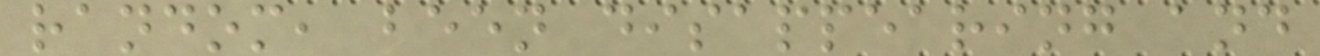random, been disappearing and
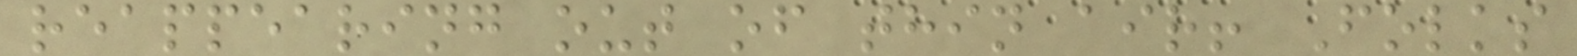reappearing out of thin air! Folks
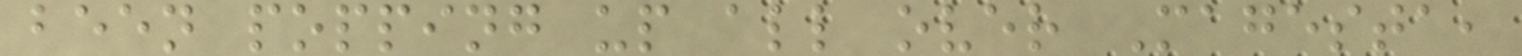been popping up all over Magesta,
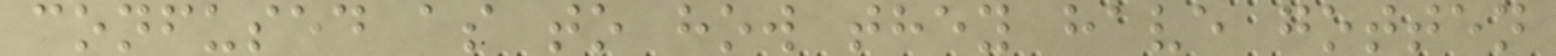confused as to how they have gotten
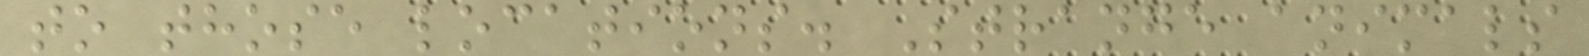to those locations. Strange animals
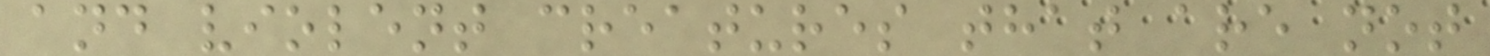and violent creatures that are not
